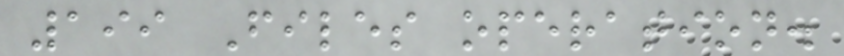199 Files operation.
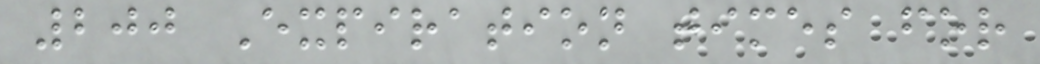200 Expiration times for
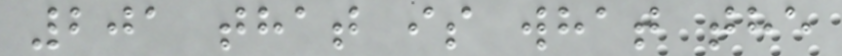201 that is what the
